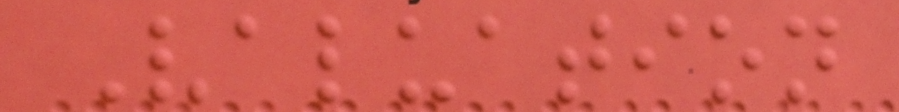Valuation
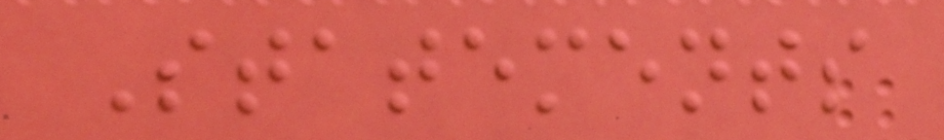Statements
